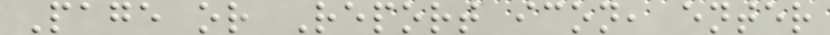Page or Report icon, enter
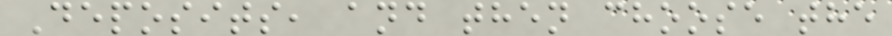Deposits, and then choose the
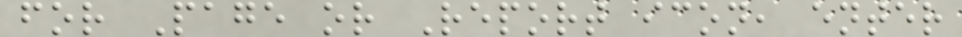for Page or Report icon, enter
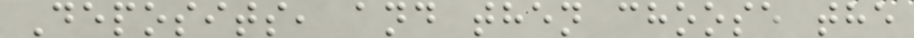Deposits, and then choose the
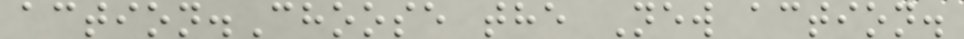action.Choose the New action.
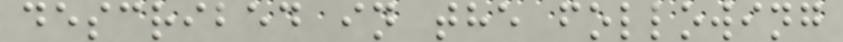described in the following
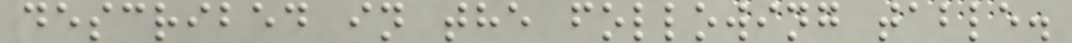described in the following table.
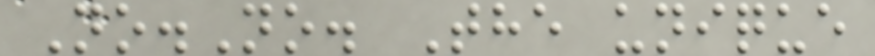No.No. The unique
